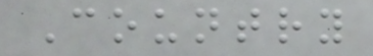Country
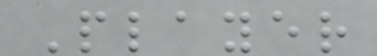Player
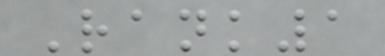Rank1
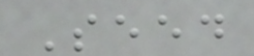Seed
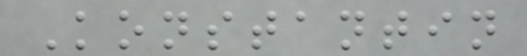Konstantin
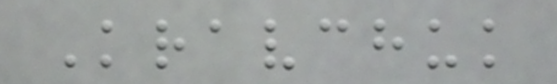Kravchuk
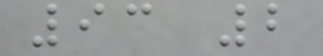93 2
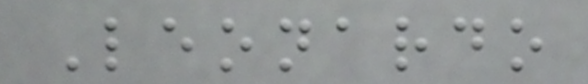Leonardo
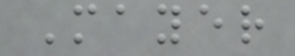Mayer
